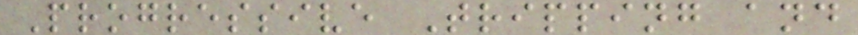Progressive Tripping and
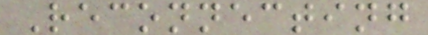Reconnecting
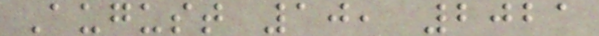August 10, 2021
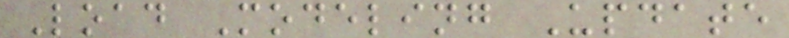Load Modeling Update
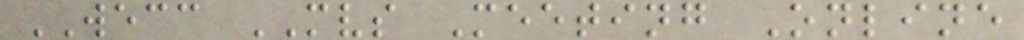WECC MVS Meeting Online
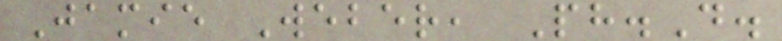Jamie Weber, Ph.D.
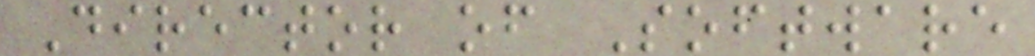Director of Software
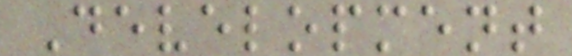Development
